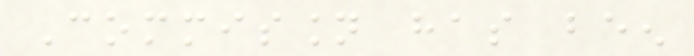Commission has been
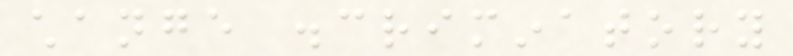change discriminatory
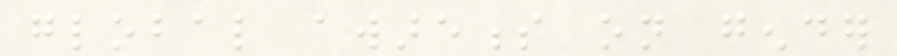global awareness on gender
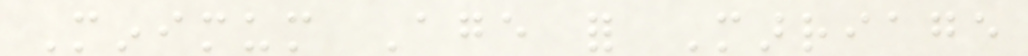Minimum Age for Marriage
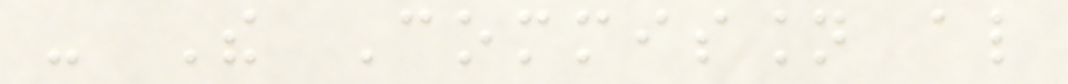- The Commission also
